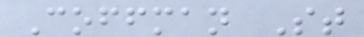Coffman St
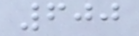600
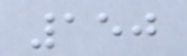150
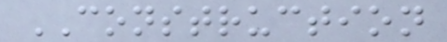CONSTRUCTION
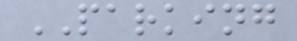PARKING
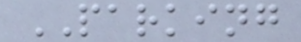PARKING
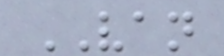VAN
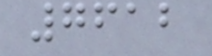7612
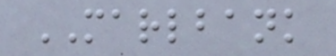MARLBANK
